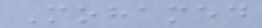Mohamed
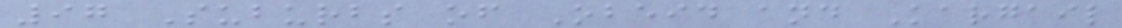97 Suburbs of Obeid and Kargail
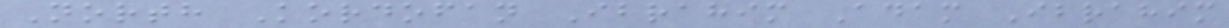North Kordofan Ibrahim Adam Ibrahim
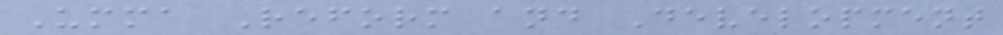Umma Reform and Development
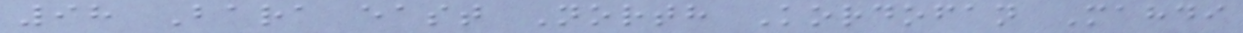98 Bara east North Kordofan Mahdi
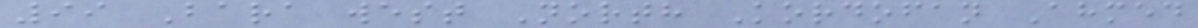99 Bara west North Kordofan Ahmed
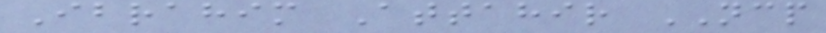Ibrahim Attahir NCP
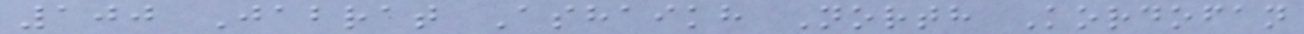100 Jabrat Ashaikh North Kordofan
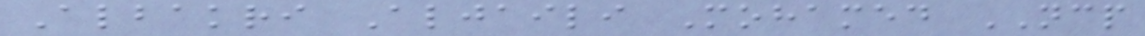Albakri Aljaili Mohamed NCP
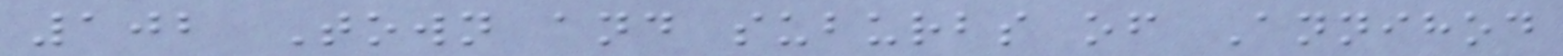102 Town and suburbs of Annihod
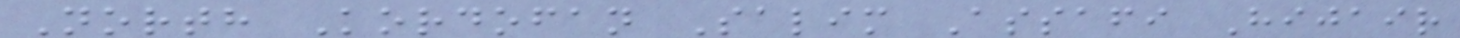North Kordofan Salim Assafi Hijair
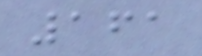161
